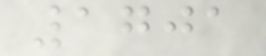1701
